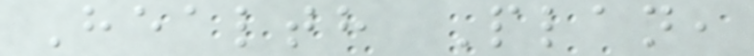Health Plan,
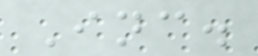Inc.
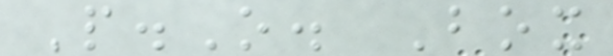P.O. Box
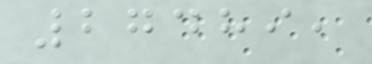27489,
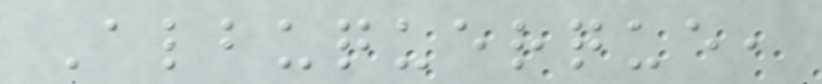Albuquerque,
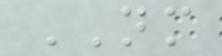NM
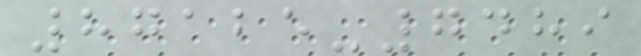87125-7489
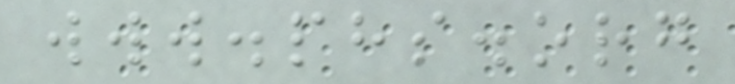www.phs.org
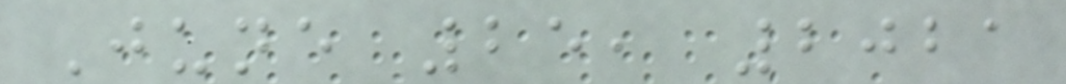June 25, 2021
